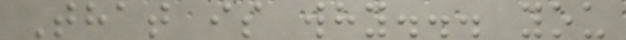That is why... you
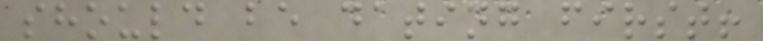should be dating first!
